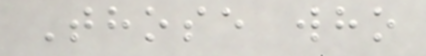Those who
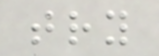try
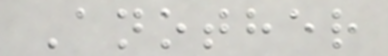Another
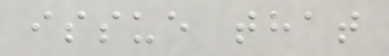issue that
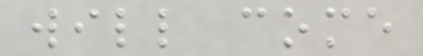will come
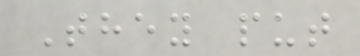They put
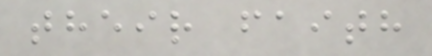their faith
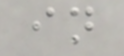in
